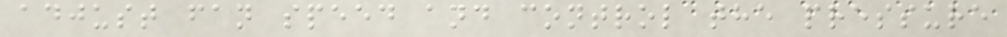adjust fan speed and control the pressure
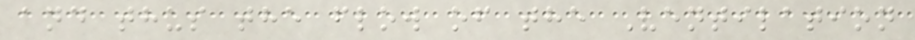and thus the flow of the Ventilation
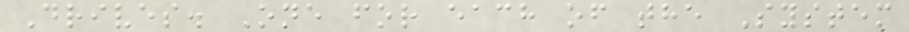Drives. One for each of the System
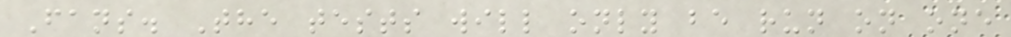Fans. The tests will only be run on one
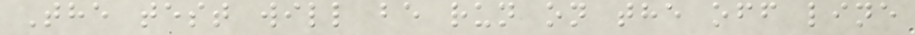The test will be run on the off line
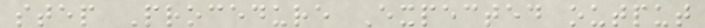step Procedure Expected output
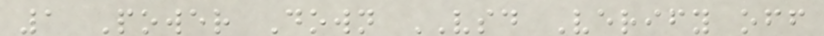1 Power Down VSD Verify off
